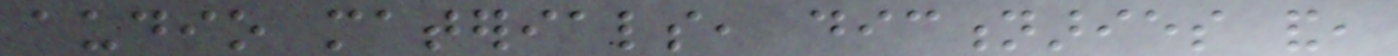audio materials, dictionaries and,
